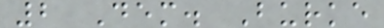2 Dem. Burke
